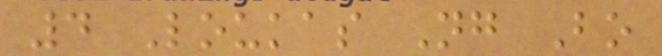4 Loukas Ng Bo
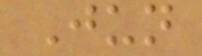Jun
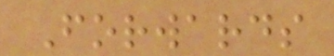Forwards
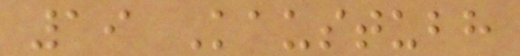19 Kaustubh
